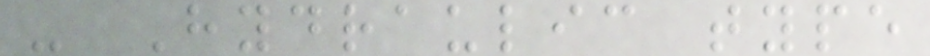- Hydraulic type
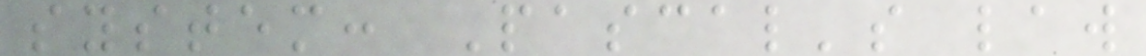system: Pascal's law
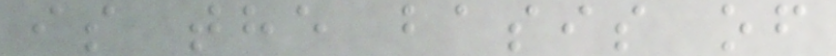is the basis of
